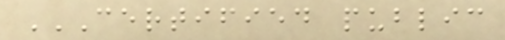CERTIFIED PUBLIC
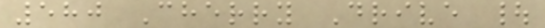580 Cherry Drive |
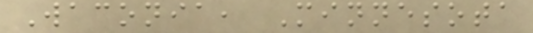Waconia, Minnesota
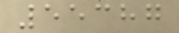55387
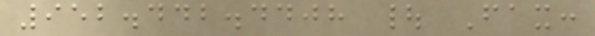952.442.4408 | Fax:
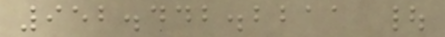952.442.2211 |
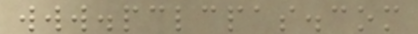www.pclcpas.com
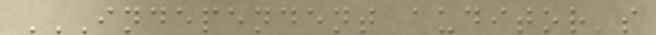INDEPENDENT AUDITOR'S
